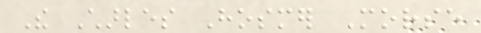The Charles Hosmer Morse
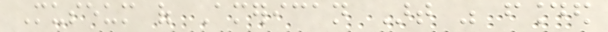Museum of American Art was founded
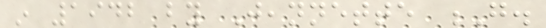in 1942 by Jeannette G.
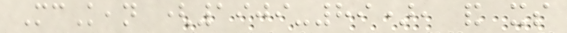McKean (1909-89), and its
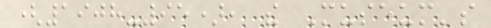(1908-95), the Museum's
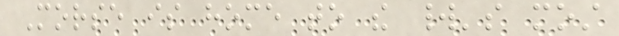Morse is home to the world's most
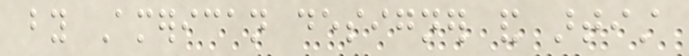by American designer and artist
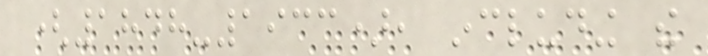(1848-1933), including the
